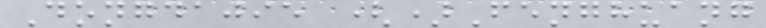Dongdajie ()Fenghuang
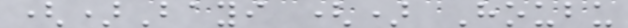()Bayi () Houbu
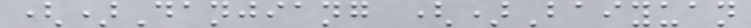()Danjiang ()Baiyuan
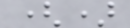()
